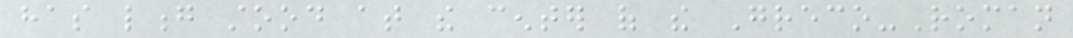has long stood at the center of the Greco-Roman
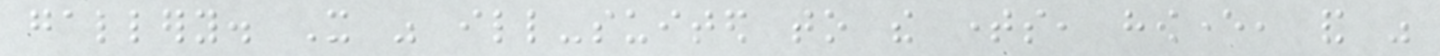gallery. It was ill-suited to the times, however, and was
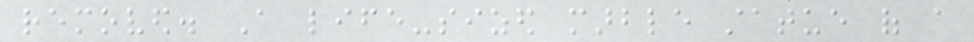removed. A life-sized marble statue of a
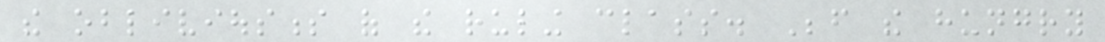the obliviousness of the ruling class. Before the hungry
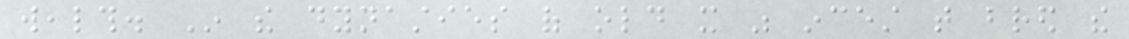wealth. In the dynasties of old it was incest that bred the
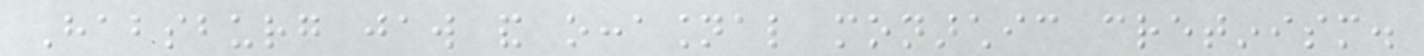Habsburg jaw and occasional monarchic cretinism.
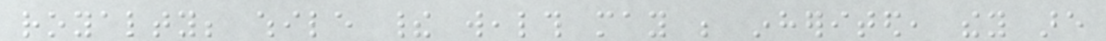royalty; while their wealth may be inherited, they are
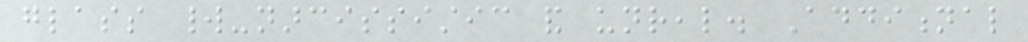glass world-narcissistic and unreal. Additional
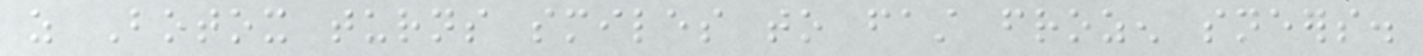as Botox turns smiles to fast frozen sneers.
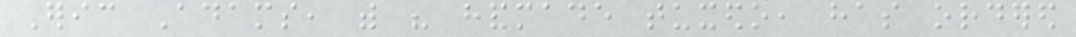Eric Adams, with his handmade tuxedo, has ordered
